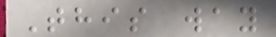This way
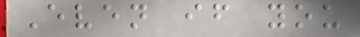Even if you
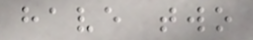have two
